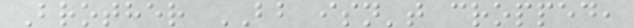Brother BB isn't cropped,
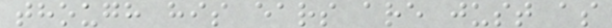though his ears are just as
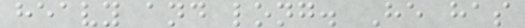heavy and long. He has
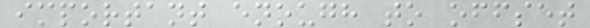important enough to offset
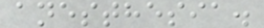anesthesia.
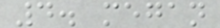4. megan
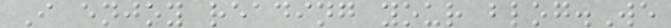I enjoy reading your blog.We
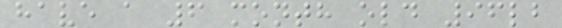have a 6 month old 96lb
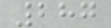287
